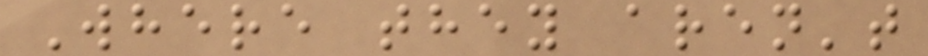Where they aren't
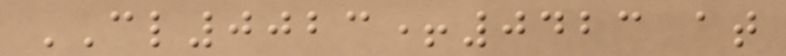CL0023+0423 at
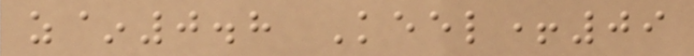z~0.8 Keel+09
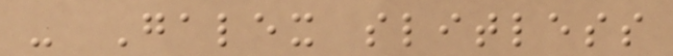- Galex slitless
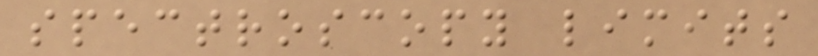spectroscopy limits
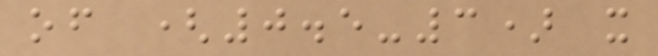of (0.5-3) x
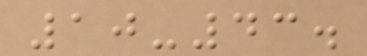10-43.
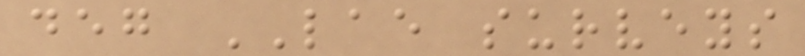deg LAE surveys
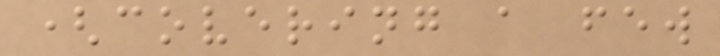(covering a few
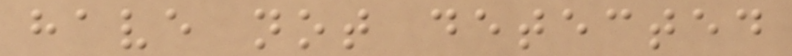have not detected
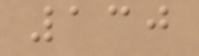130
